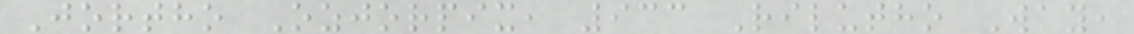Jortho Ozjorpix, 933 Rilutho Way,
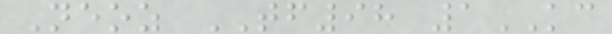Neoz TF98 1KC
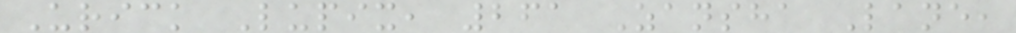Urick Lupix, 261 Zansha Lane,
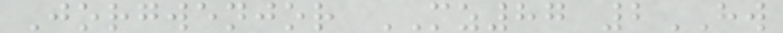Jorgwenjor MZ87 2HW
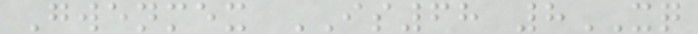Gwenmex IS68 8XQ
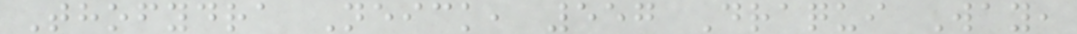Thofydra Neick, 557 Draqui Way,
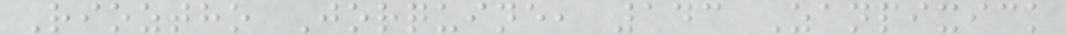Rioztho Jorquine, 143 Zanpixick
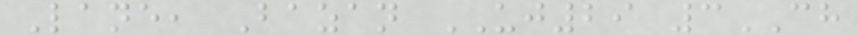Lane, Bazan UJ29 3CH
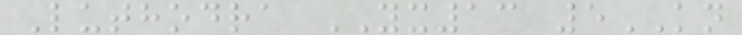Luthodra YX13 5KN
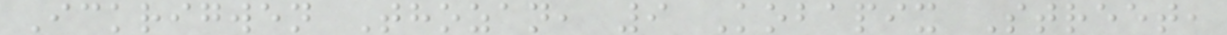Ickrigwen Thozan, 9 Kobapix Street,
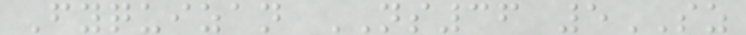Fyquizan NS36 5SZ
